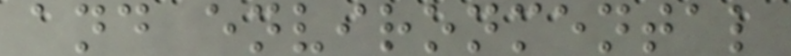and environmental
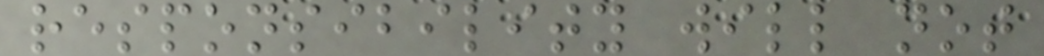responsibility will not
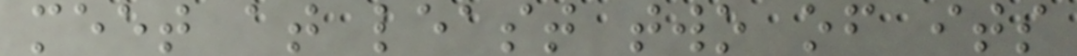meet at least two of its
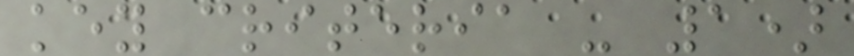key criteria - 1)
